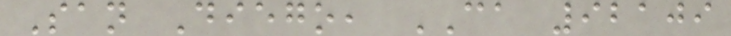San Diego, CA 92109
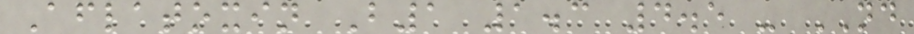Aflatoxin B1 1.3 4.5 - ND
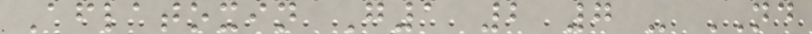Aflatoxin G1 2 7 - ND
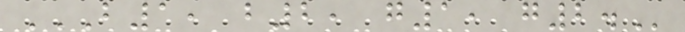B1, B2, G1, G2.
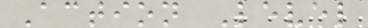Action Level
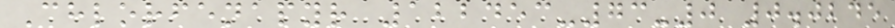Chlorfenapyr 122453-73-0 0.0245
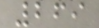269
